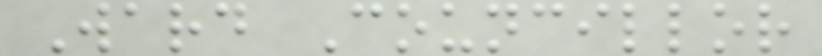Ward Councillor
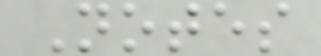Notes
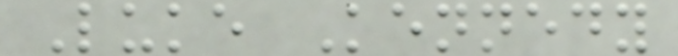Luke Kennedy
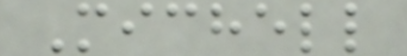Michell
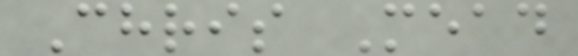Chris Mead
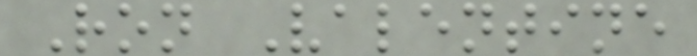Ron Valentine
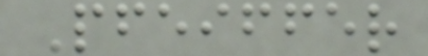Pfeiffer
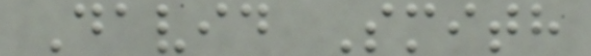David Smith
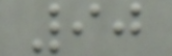90
